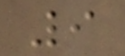9
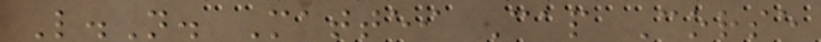L.N. Mattei Cap Corse
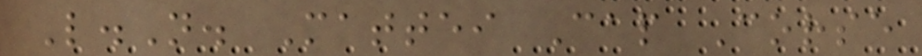L.N. Mattei Cap Corse
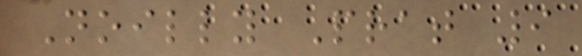Noilly Prat 9
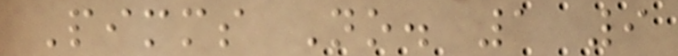Pimms No. 1 9
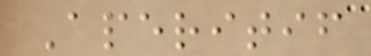Aperitif
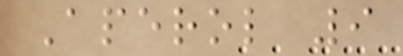Aperol 9
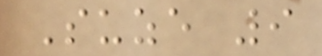Suze 9
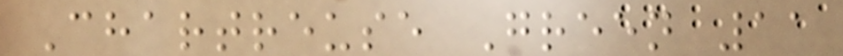Chartreuse Green 11
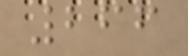266
